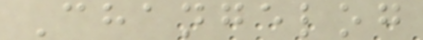Changelog
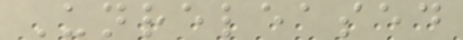Unreleased
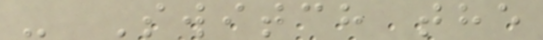- Switch the
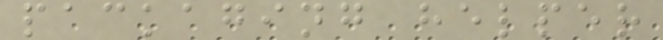packaging helper
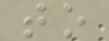to
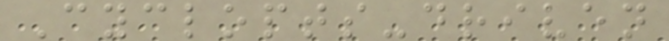Cyclopts-driven
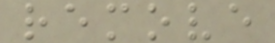remove
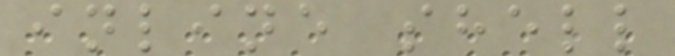inline shell
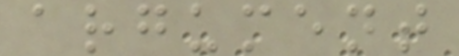argument
